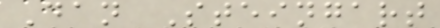Dan Steingart
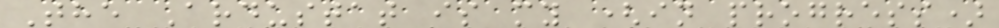The Ardustat is my (in progress)
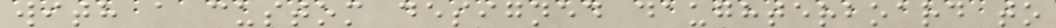with a custom designed daughterboard to
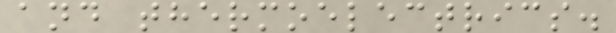and thermoelectrics.
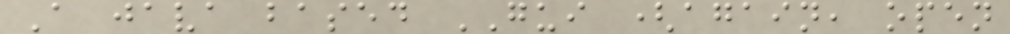A java based GUI (again, open
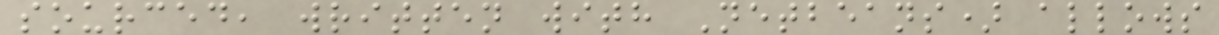sourced, written with Netbeans) allows
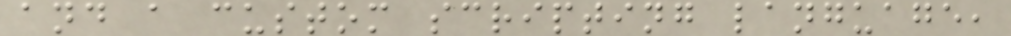and a custom scripting language,
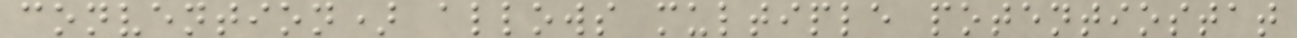convention) allows multiple potentiostat
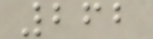262
